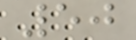50
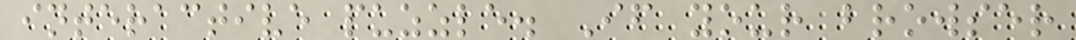interactive puzzle. If your browser
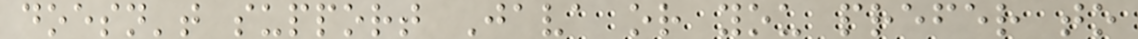doesn't support Java or you prefer to
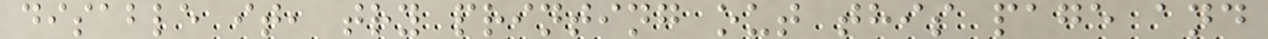disable it, try printing out this page and
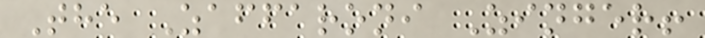The Zaffaroni Zinger!
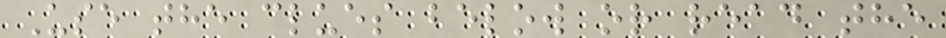Use the clues below or read the
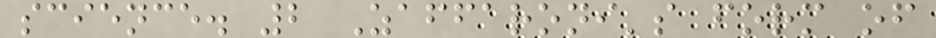science. 2 Zaffaroni's form of
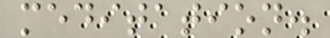meditation.
